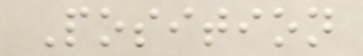Position
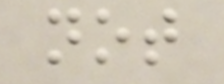not
